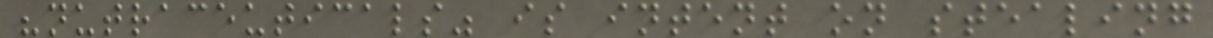"nutraceuticals" is intent on stealing
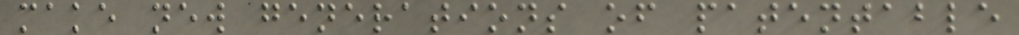make new generations of patentable
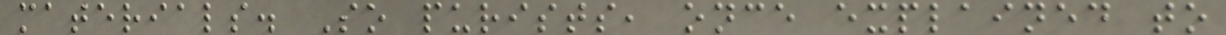materials. So purists, once explained to
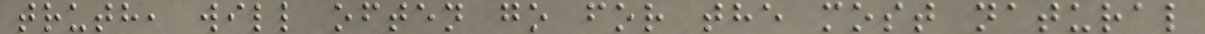truth, will often go for the most natural
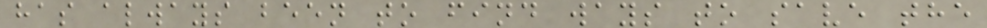has always been to find ways to save the
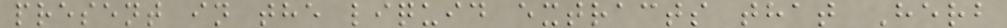present in the liquid extracts that Herb
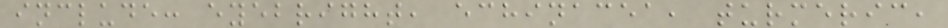include: eyebright, echinacea, turmeric,
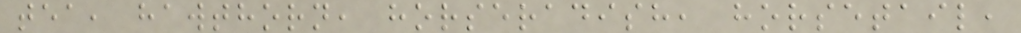tea, hawthorn, horseradish, horsetail,
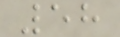58
